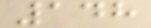148
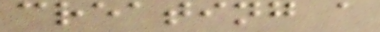creating a
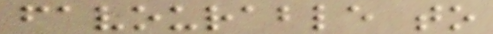favourable to
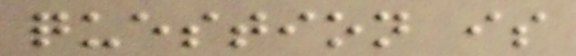question is
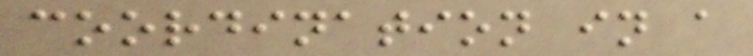coordination in a
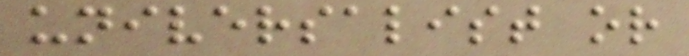universalist or
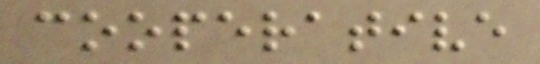cooperative
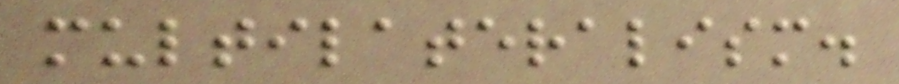multilateralism.
